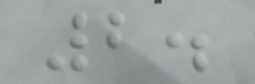2.
